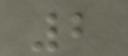2
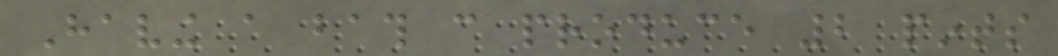Having a bath can produce 2 pints
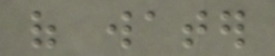of water
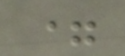=
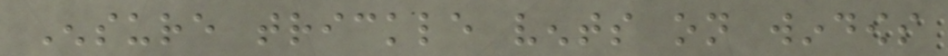Ensure trickle vents on windows
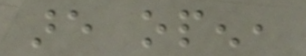are open,
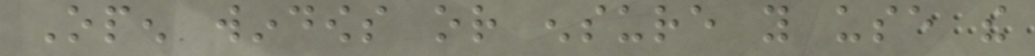Open windows or ensure you use the
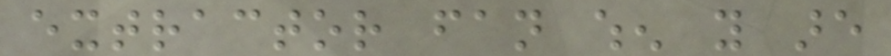extractor fan when you are
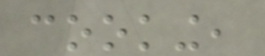cooking,
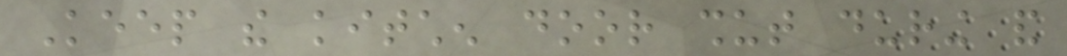Keep the kitchen door shut during and
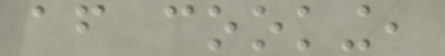after cooking,
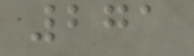271
